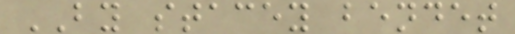BY stacey bendet
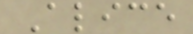Alice
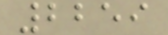2259
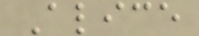Alice
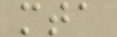mta
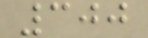300
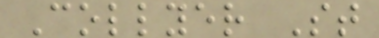Collyer St
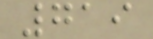719
